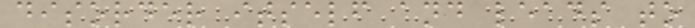disorder itself and leads to
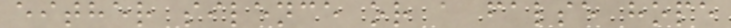either silence or a false hope
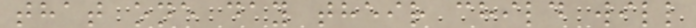that one day their child will
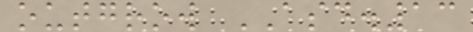outgrow ASD.13
